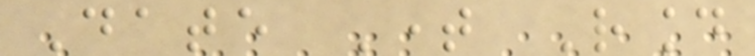Date Time Round
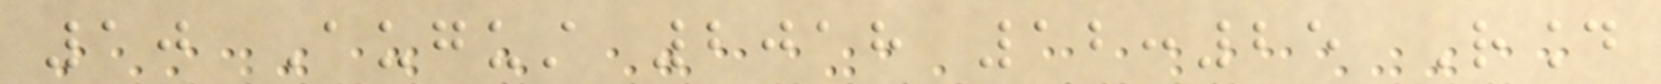10 August 2018 12:25 Round
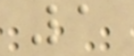1
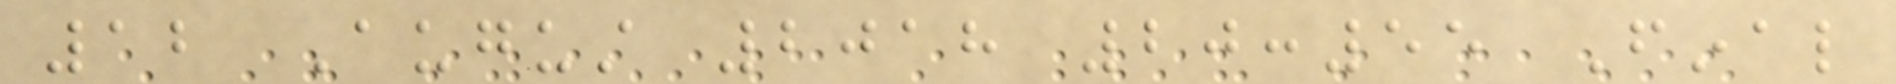12 August 2018 20:55 Final
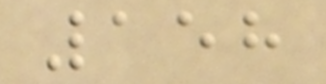158
